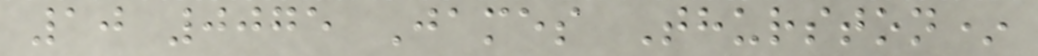10 0075 James Thurston*
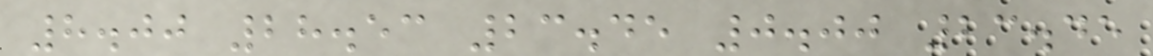8.00 28.53 23.45 0.00 23.45
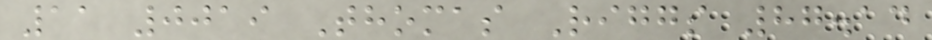11 0019 Thomas Riggs 87.14
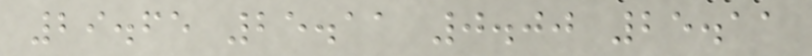29.65 25.11 0.00 25.11
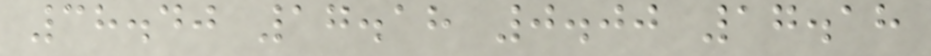38.40 17.18 0.00 17.18
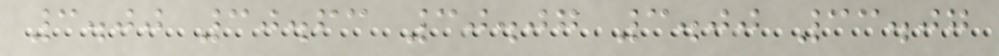3.00 30.63 30.07 3.00 33.07
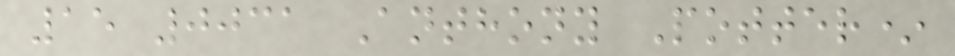15 0031 Anthony Potter*
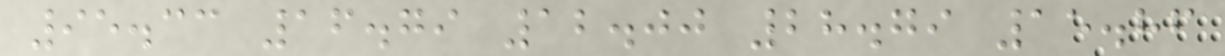95.33 16.79 12.00 28.79 15.86
